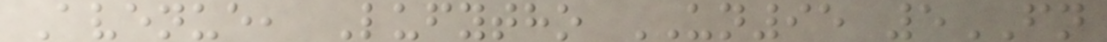Avenue, Lufytho UN95 5FN
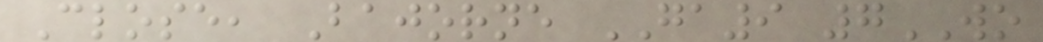Close, Bajorne GA9 7WO
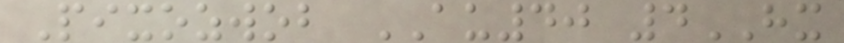Pixozwob AU40 4HX
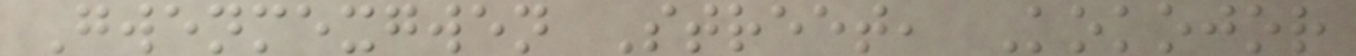Gwenmexgwen Street, Kokojor
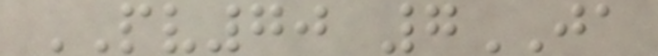PV70 7JA
